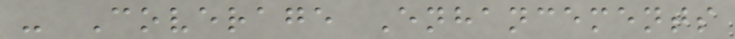- Coverage Enhancements
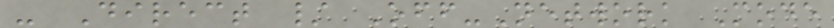- Direct / Off-Network Mode
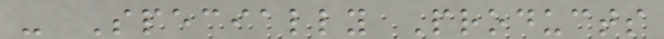- Specially Products
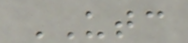UTC
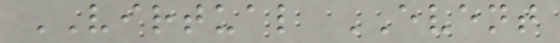VIRTUAL EVENT
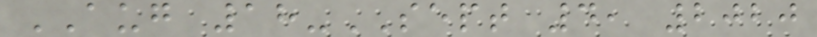AUG 18-SEPT 4, 2020
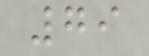79
